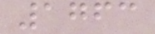1763
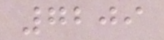7209
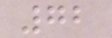72
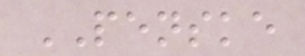PENSKE
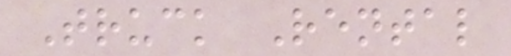Truck Rental
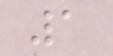1
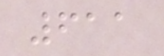611
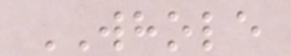WHOLE
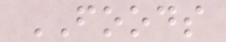FOODS
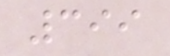399
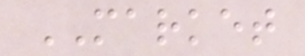MARKET
